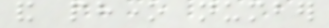and phone number
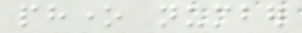phone number
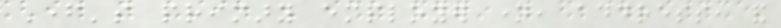Father's primary employer name, address, and
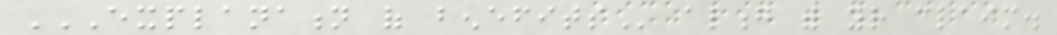EXPLANATION OF BENEFITS along with your claim.
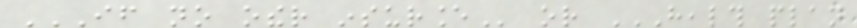IF NO OTHER INSURANCE or HEALTH PLAN
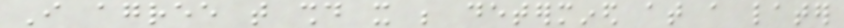I agree that should it be determined at a later
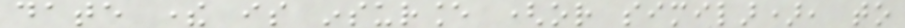date there is insurance (or similar), to
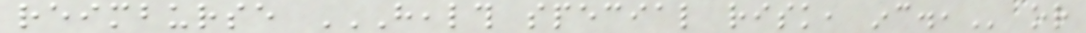reimburse HEALTH SPECIAL RISK, INC., or
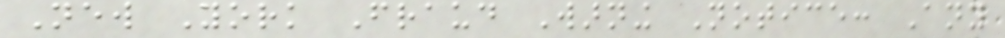New York Fraud Warning Notice: Any
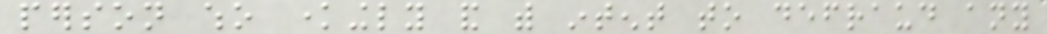person who knowingly and with intent to defraud any
